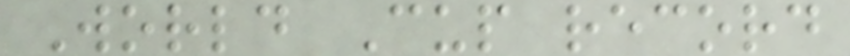World Cup record
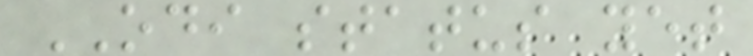ODI status yet
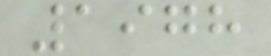1978
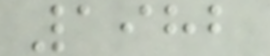1982
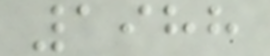1988
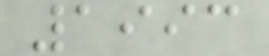1993
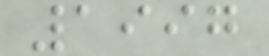1997
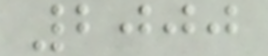2000
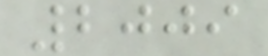2009
